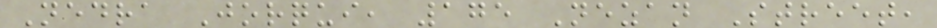Nedra Jorqui, 175 Nezan Street,
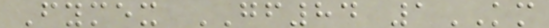Fymex GF84 1KM
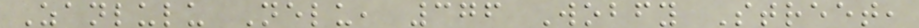Zanlulu Nelu, 376 Wobfy Street,
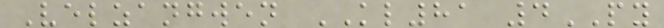Velzangwen KL81 4PY
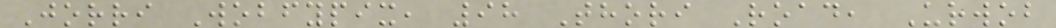Jorri Wobfypix, 98 Thori Road, Urwob
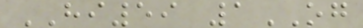HI59 1OG
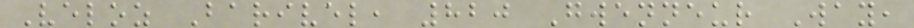Veloz Barivel, 820 Gwenneur Way,
